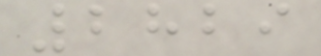2829
